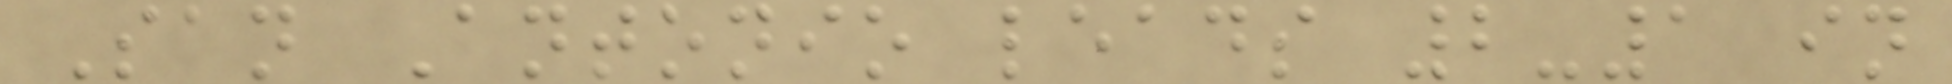San Antonio leads 2-1 in
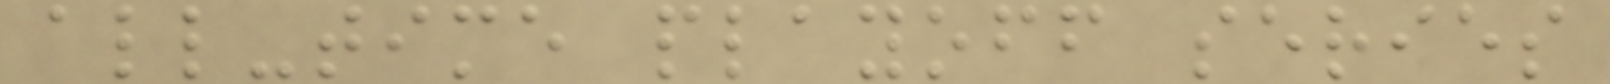all-time playoff series
